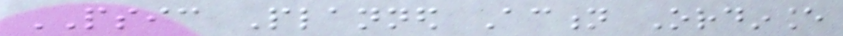PSIC Planned Action Ordinance
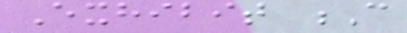Exhibit C
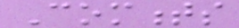Comments
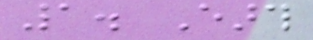1. Earth
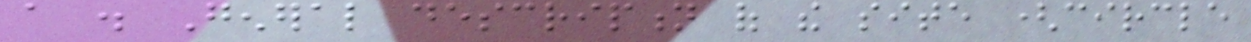a . General description of the site (circle
